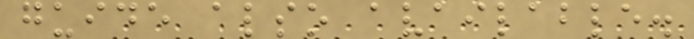guide also available.
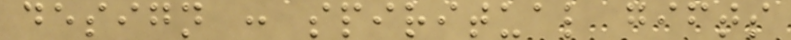design : spiritual gifts
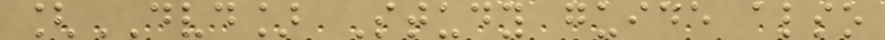[DVD] Study guide also
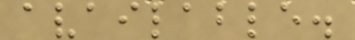available.
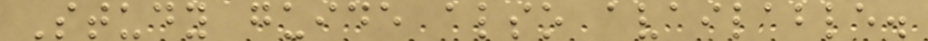Study guide also available.
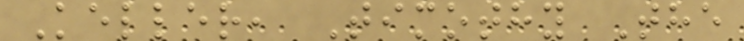Keller, Timothy The
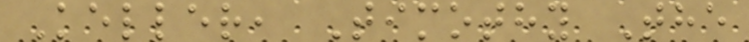Keller, Timothy The
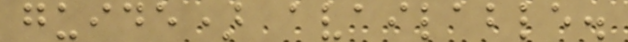guide) available.
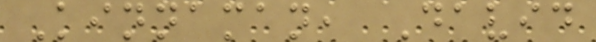Kinnaman, David
